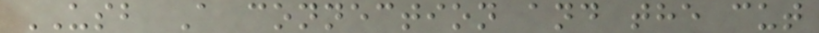USB A connection and the cut
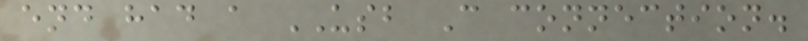end had a USB C connection.
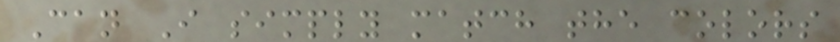Can I simply match the colors
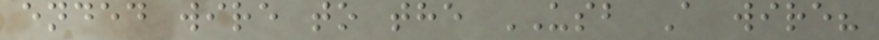ended wire to the USB A wire?
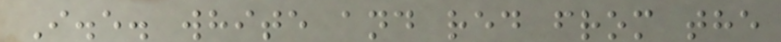I.e. white and red from the
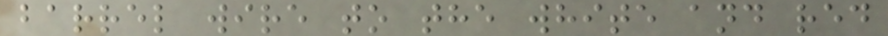barrel wire to the white and red
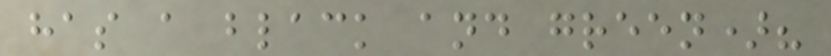has a black and green)?
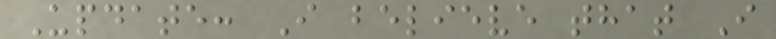Update: I believe that I
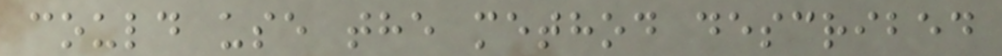could use the method described
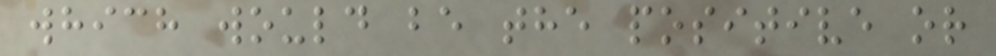which would be the positive or
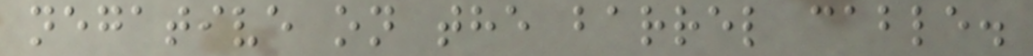negative on the barrel cable.
